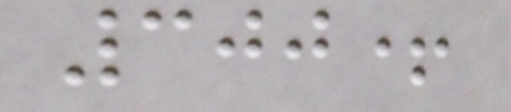300+
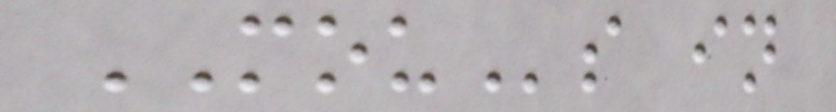MOUs in
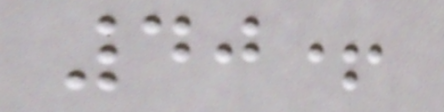40+
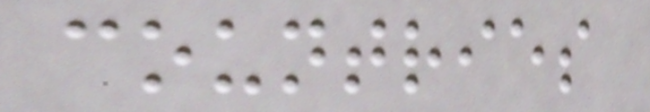countries
